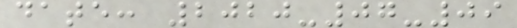date: 2020-07-09
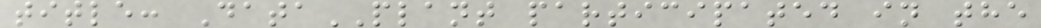title: DataPLANT participated in the
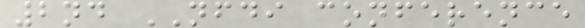2nd NFDI conference
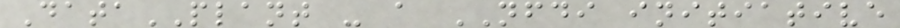DataPLANT - a NFDI initiative
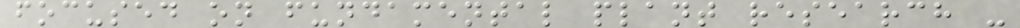focused on fundamental plant research -
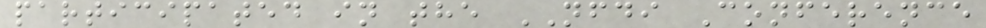participated in the NFDI Conference
